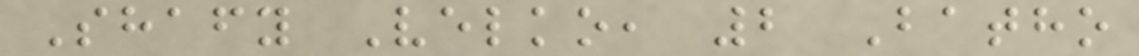Shafy Velko, 2 Batho
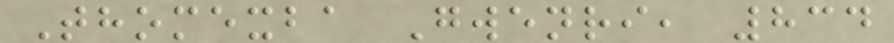Thomexba Gwenri, 834
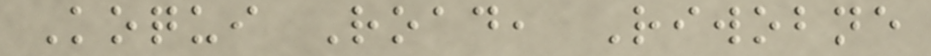Koqui Road, Riwobne
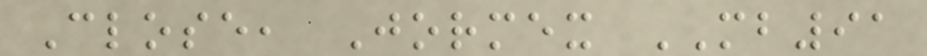Close, Jormex MB91
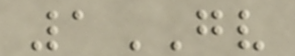1GV
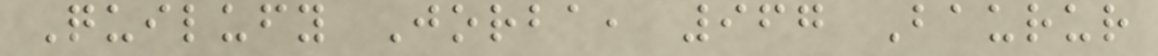Quilufy Jorba, 967 Baurur
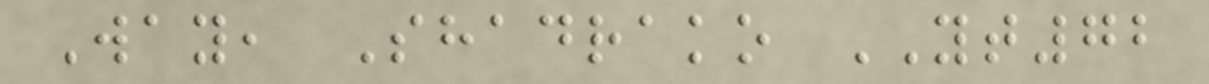Way, Shadrako YT72
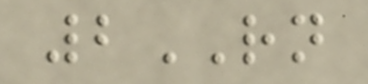2RN
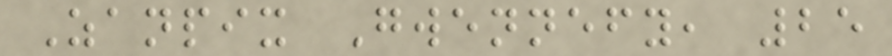Zanpix Gwennefy, 25
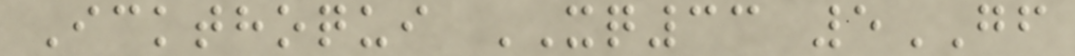Ickthoqui XQ33 5GF
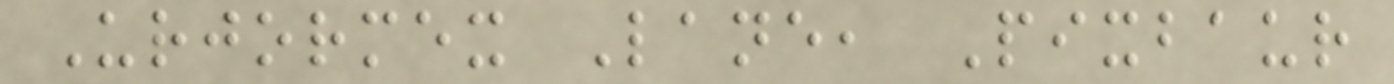Urjormex Lane, Pixbaur
